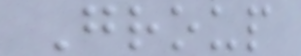Group
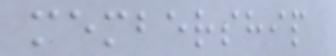membership
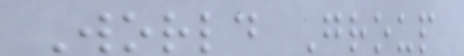World Group
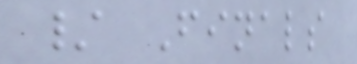/ Finals
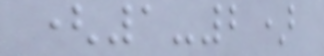(1-2)
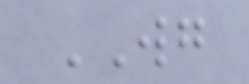WG
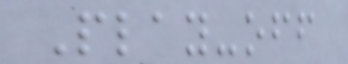Play-off
